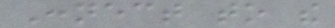Connect to the
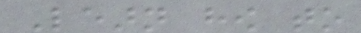Learn how to
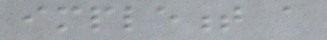implement a
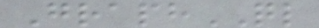GraphQL
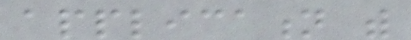application with
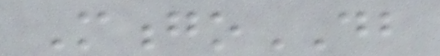MongoDB
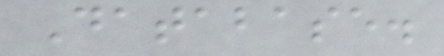Database.
